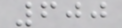600
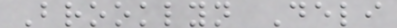Brooklyn Deli
